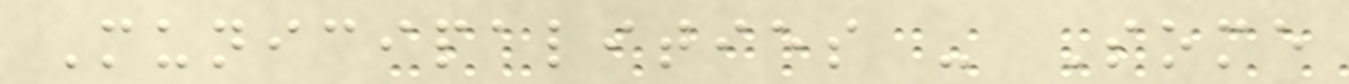Municipalities - Some
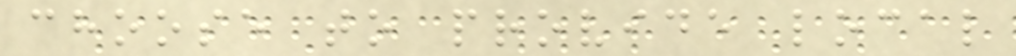choose to provide local
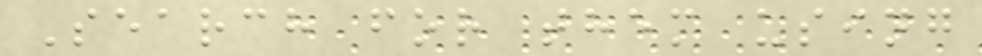Search for them using
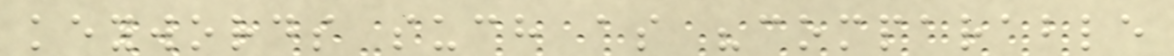keywords such as "comparable
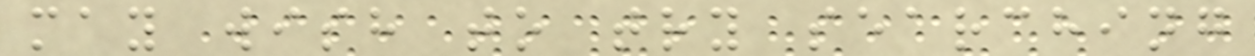may wish to try searching
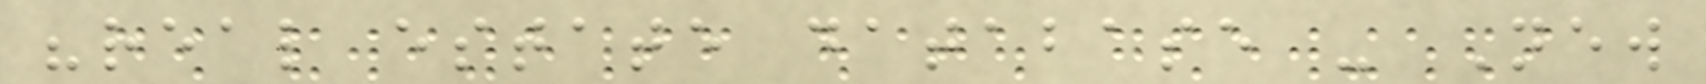"real estate database - New
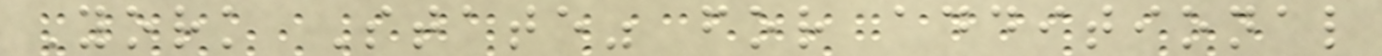York State" for additional
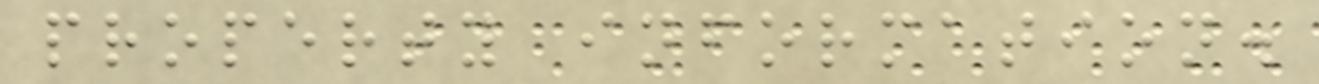property information.
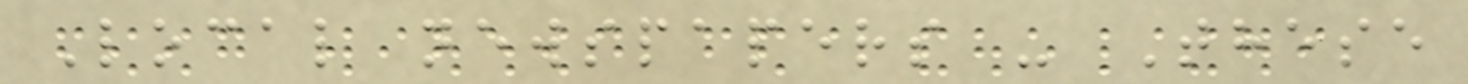Local newspapers - These
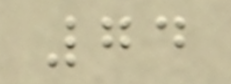74
